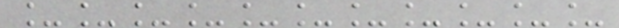___________
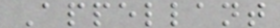Appellant
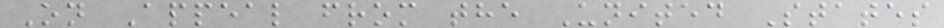On Appeal from the United States
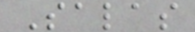Salas
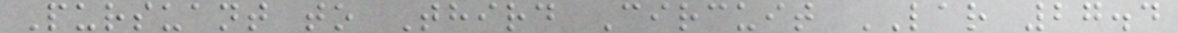Pursuant to Third Circuit LAR 27.4
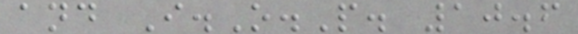and I.O.P. 10.6
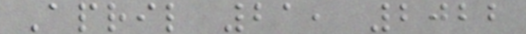April 21, 2022
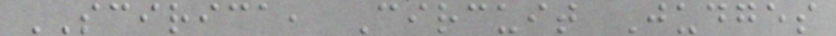SCIRICA, Circuit Judges
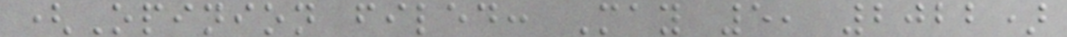(Opinion filed: May 5, 2022)
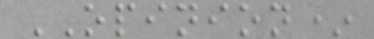OPINION*
